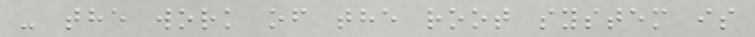- the work of the root system is
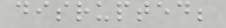disrupted;
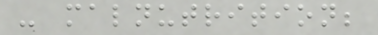- malnutrition;
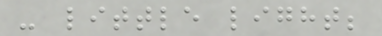- little light;
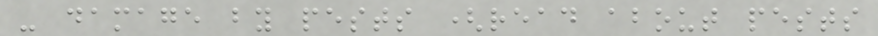- damage by pests (read about pests
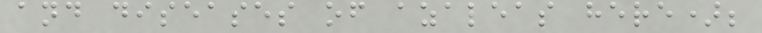and diseases of azaleas here);
